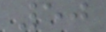50
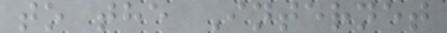to the Internet
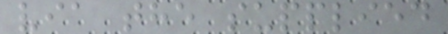via the supplied
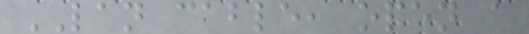LAN cable, open a
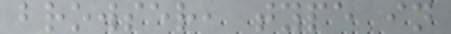browser, type in
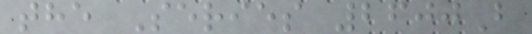the Series 2600B
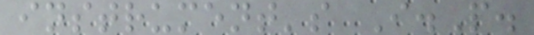instrument's I.P.
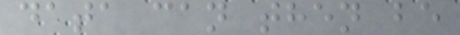data can then be
